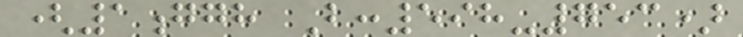(1ggh B:598-753)
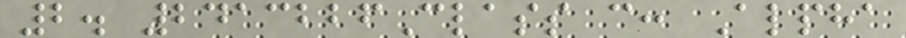2. 2413226Class c: Alpha
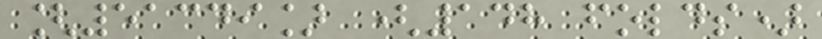[51349] (148 folds)
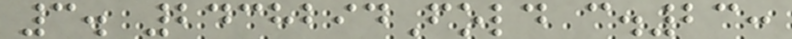3. 2438294Fold c.23:
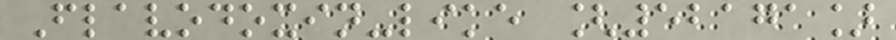Flavodoxin-like [52171]
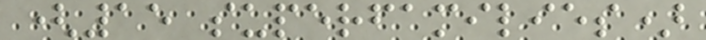(15 superfamilies)
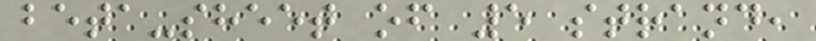beta-sheet of 5 strand,
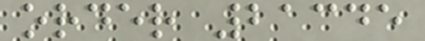order 21345
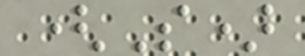(S)
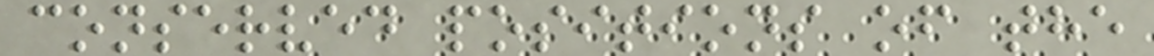conserved positions of the
